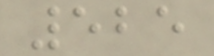525
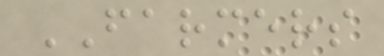FARMERS
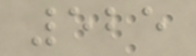525
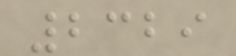2329
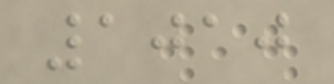1010
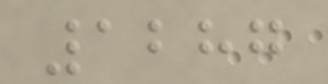1287
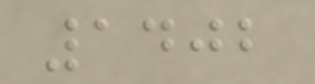1402
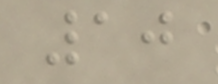10
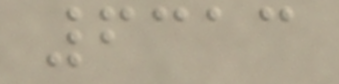6313
